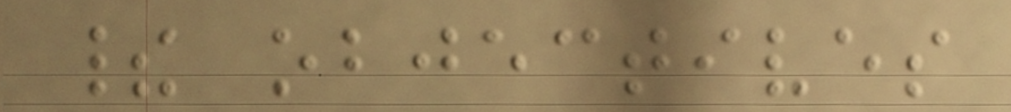their objectives
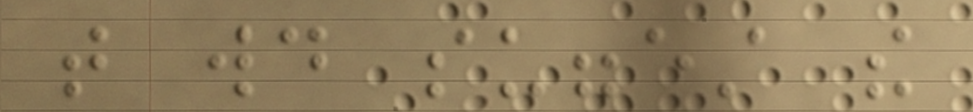that would suggest the
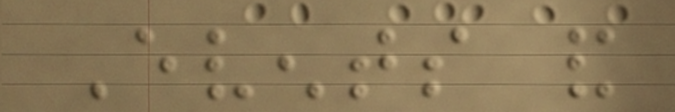Events and
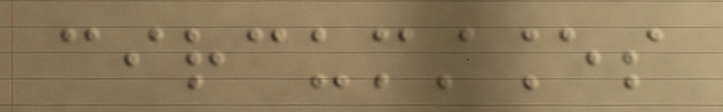circumstances
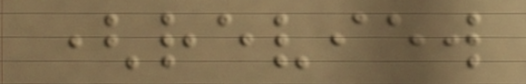(review
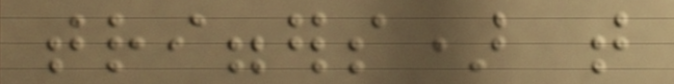triggers) that
